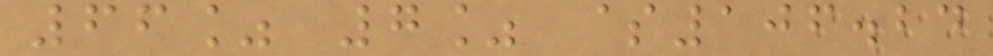66% 7% $106.24
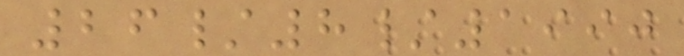26/8/1990
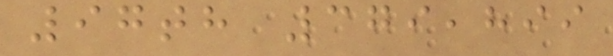97th 379,899
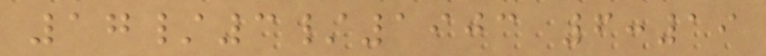17/3/1903 6:19
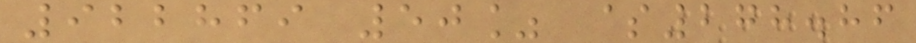922869 50% $278.86
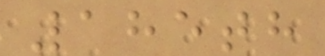185th
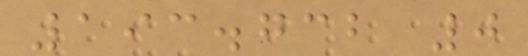193.732 0
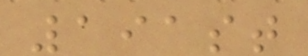191st
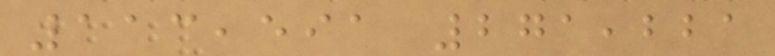113,591 271,221
